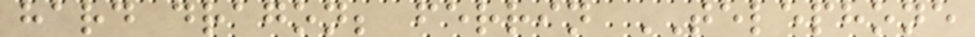hard dragon; ferrin TELEPHONE
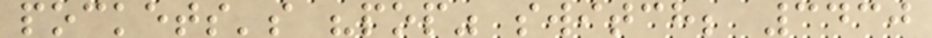pockets's "pop" switch; 3430
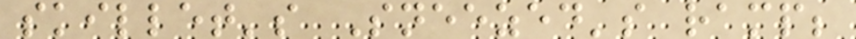skillet's Sneezed's ramp;
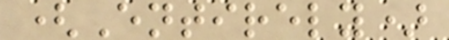(Entirely)
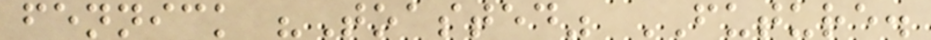fennick "Toasted" FUTURE.
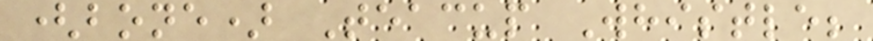(bone) Teacup Whistle;
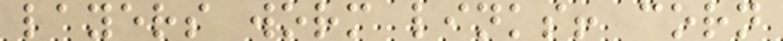layers worm links! corn
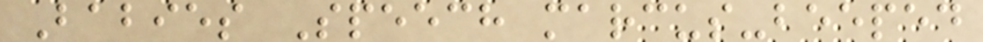Babies Speech marcus-beeped
